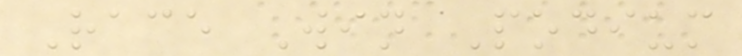Race Win Podium
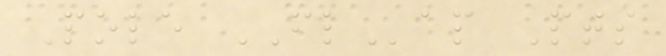Pole FLap Pts
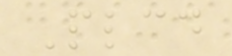Plcd
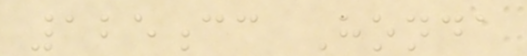125cc Honda
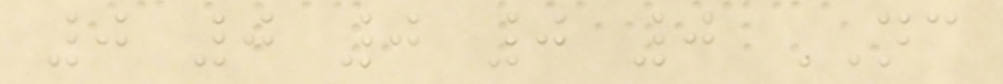0 0 0 0 0 NC
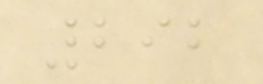292
